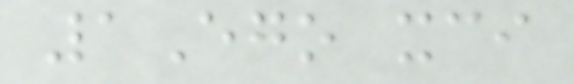1Ego xci
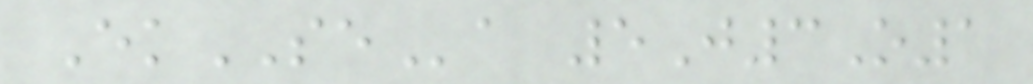EkSEa 5J3O1
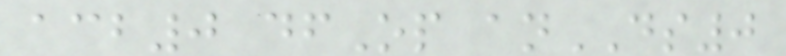acb0 dfOp anDS0
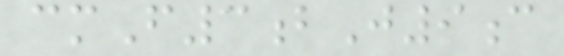cmF3bJ9c
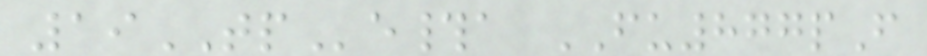19TPe#a FU877pF
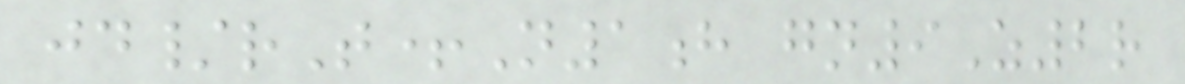jd/rT+N1h gn9Z2r
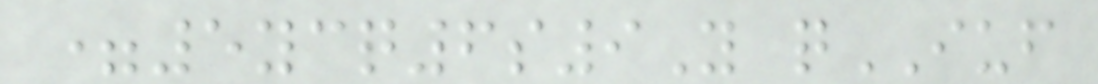=5ycq6s9Y qIUF
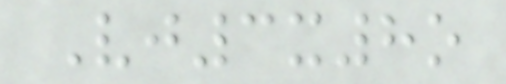Vj3x8o
